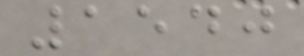1540
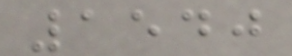1540
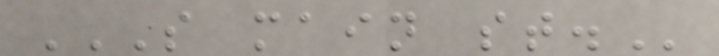S MAIN ST.
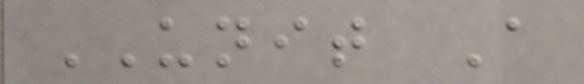UNIT A
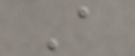A
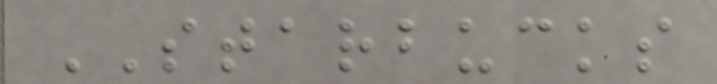STARBUCKS
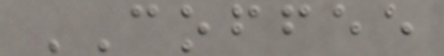COFFEE
